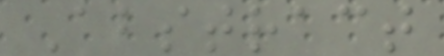Abstract
